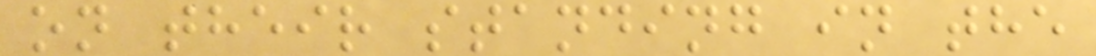on their standing in the
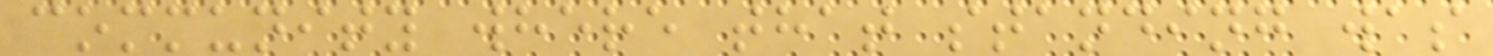community where that standing was
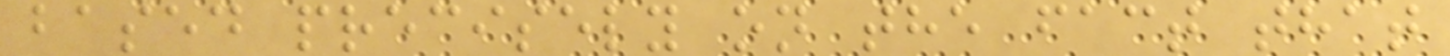based precisely on the fact that
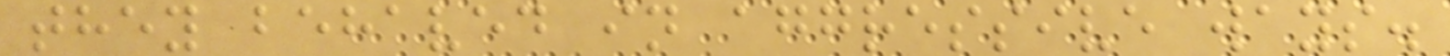they behaved in aggressive ways.
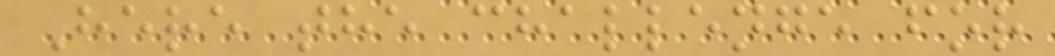Here the challenge for
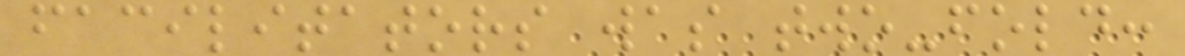facilitators was two-fold:
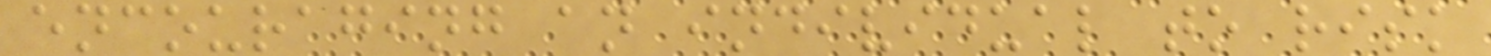encouraging an individual to risk
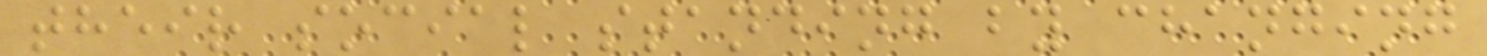their social standing by changing
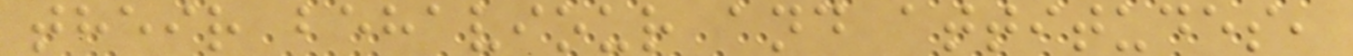their behaviour and attitudes,
